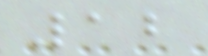12
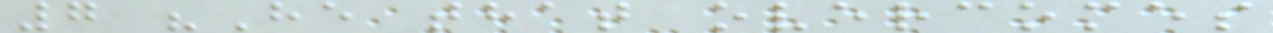7 "He that overcomes
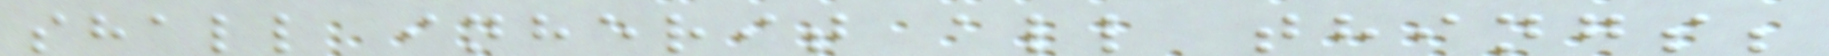shall inherit all things;
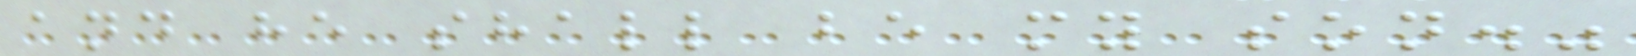and he shall be my son."
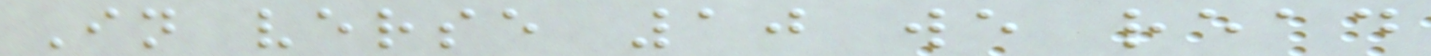In verse 10 we read
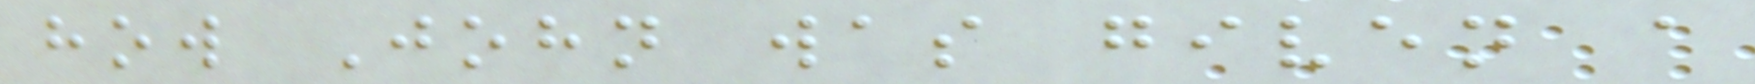how John was given a
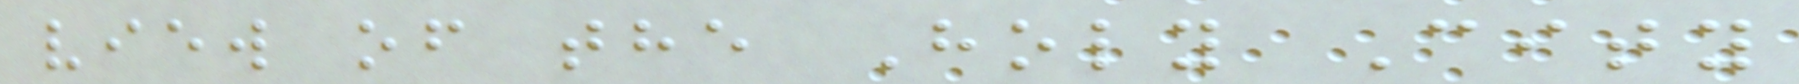view of the Holy City
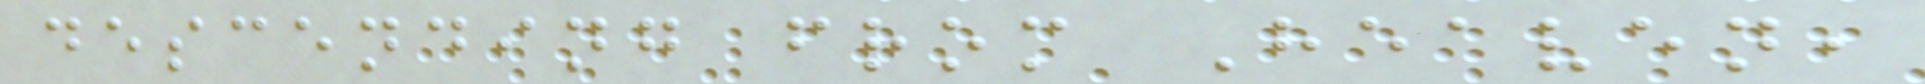descending from Heaven,
